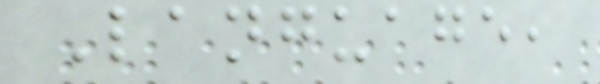Language,
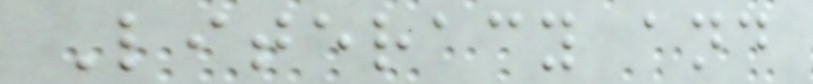Literacy and
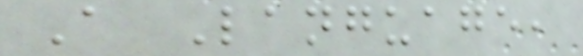A Language,
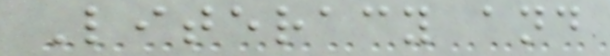Literacy and
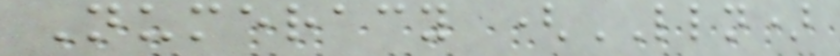Numeracy (LLN)
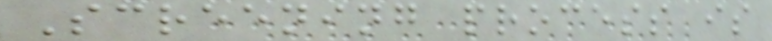Screening process is
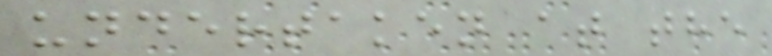undertaken at the
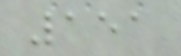151
